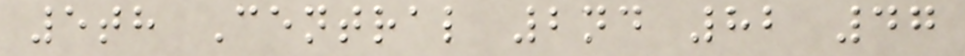5th Central 2nd 82 47
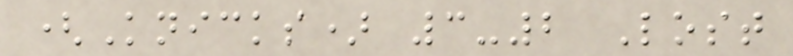(Knicks) 3-2 Lost
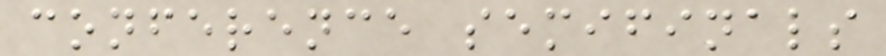conference semifinals
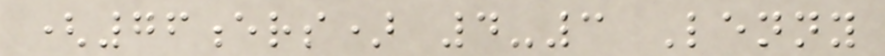(76ers) 4-3 Lenny
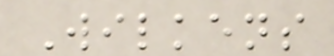Wilkens
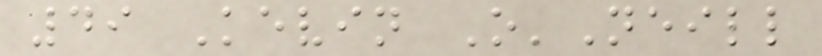49 Kevin O'Neill
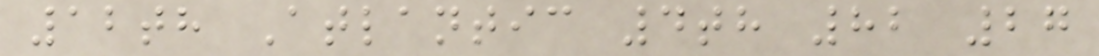12th Atlantic 4th 82 27
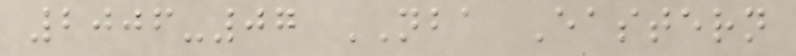2006-07 NBA Eastern
